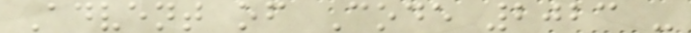Advent of Code 2023 -
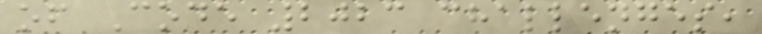of Code 2023 challenges,
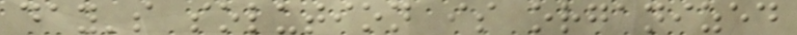day's solution is organized
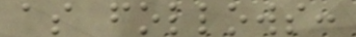as follows:
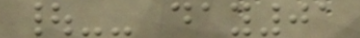|-- day01
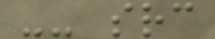-- src
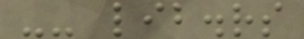-- lib.rs
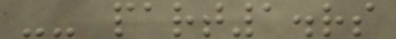-- part1.rs
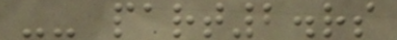-- part2.rs
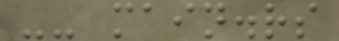-- main.rs
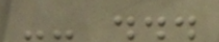-- ...
